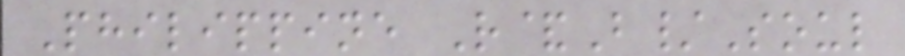Philippine R&B/Soul
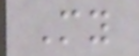My
